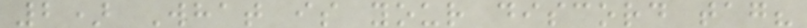2) What is your discord tag?
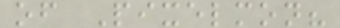of Pixelmon?
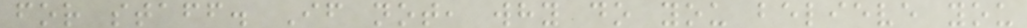for staff. If not, why do you believe you
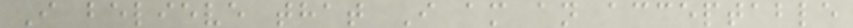I believe that I am an acceptable
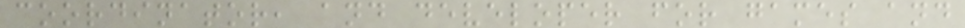coordinator, and developer for games and
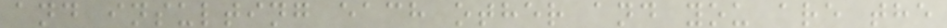and insulting each other and you are the
